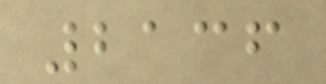2136
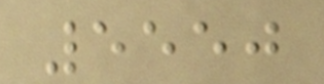5550
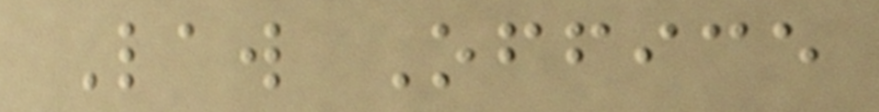Law Office
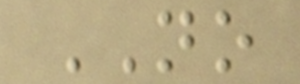NO
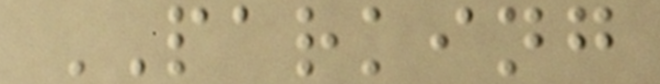PARKING
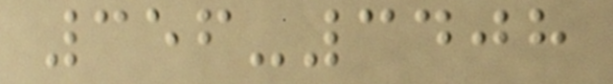356-3408
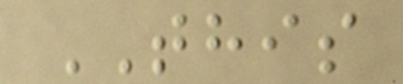THIS
